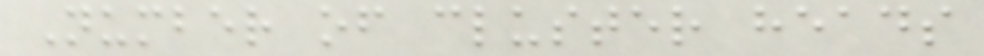Number of cluster heads
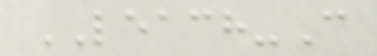LEACH-C
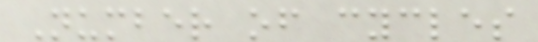Number of cycles
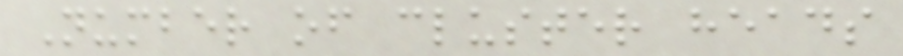Number of cluster heads
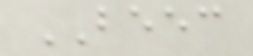BEEC
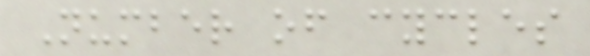Number of cycles
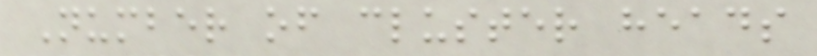Number of cluster heads
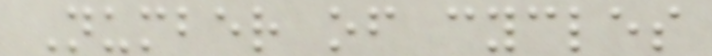Number of cycles
